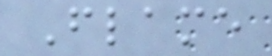Flame
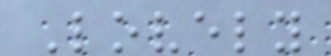Lovely
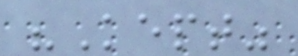"Kept"
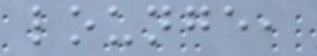lounge,
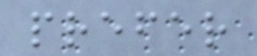prefer
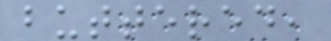buttered,
